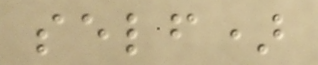self)
